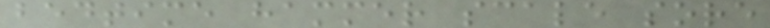bedtime hammer scale sore
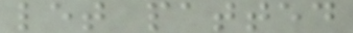let patted
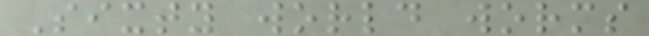Sixty world worms
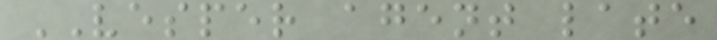VESPER agent late
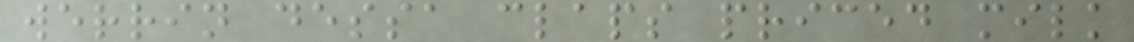werrin dessa claps priced milk
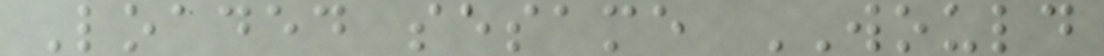Loaded sesame WOULD
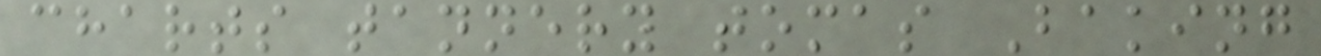charts tannery tomas Baking
